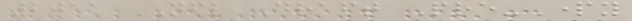2011 NFL Draft Pre-Party
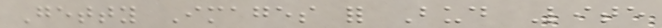Getty Images for Bud Lite
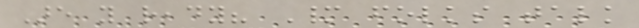Are you ready? Many folks talk
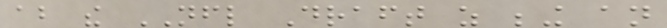about the NFL Draft as being an
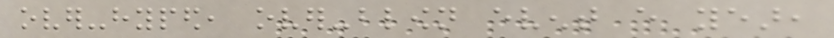over-hyped, over-blown event every year,
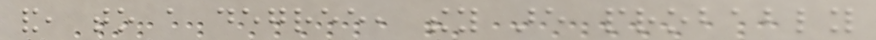and, to a degree, they are probably
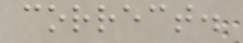correct.
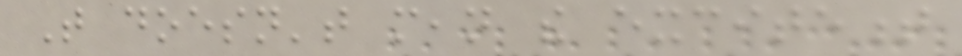That doesn't mean the excitement
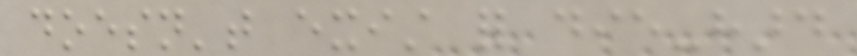doesn't exist for die-hard
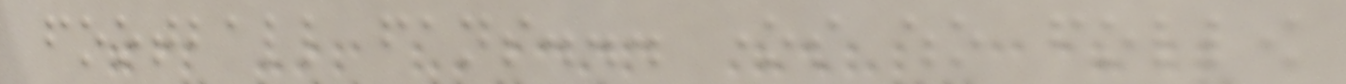football fans... ones who follow
